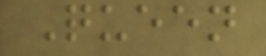Queen
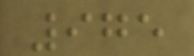975
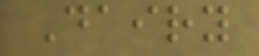Dairy
